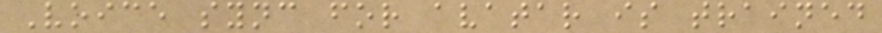Voice sync for avatar is trained
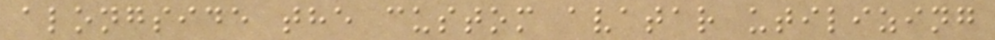alongside the custom avatar utilizing
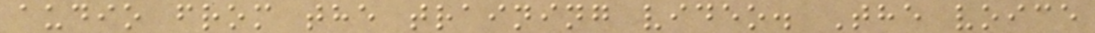audio from the training video. The voice
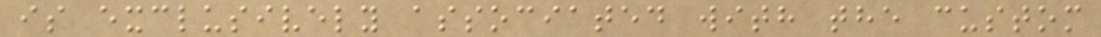is exclusively associated with the custom
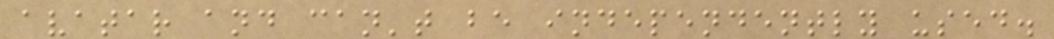avatar and can't be independently used.
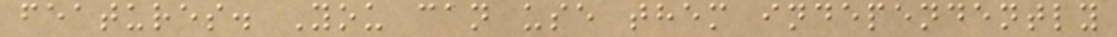features. You can use them independently
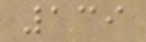139
